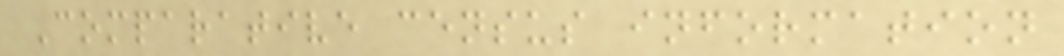Comparative census information
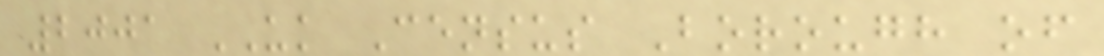2001 UK Census Borough of
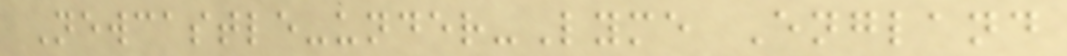Newcastle-under-Lyme England
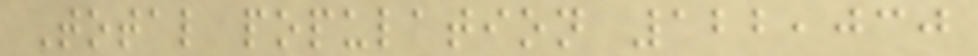Total population 122,030
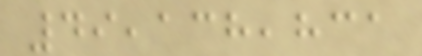49,138,831
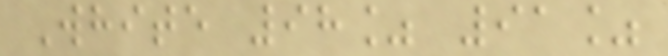White 98% 91%
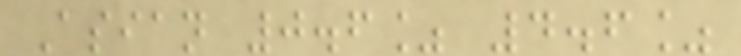Asian 0.6% 4.6%
